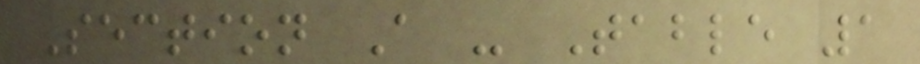Section A - Table 1
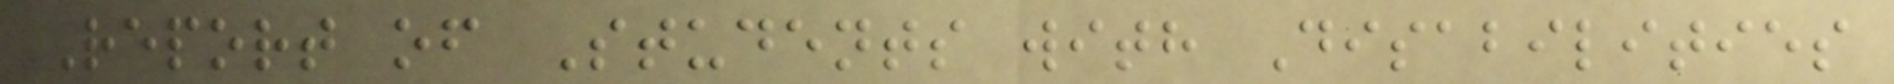Report of Students with Disabilities
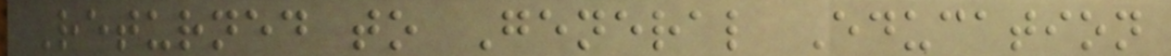Returned to General Education
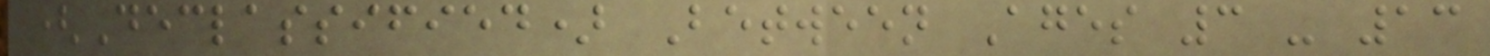(Declassified) Between Ages 3 - 13
